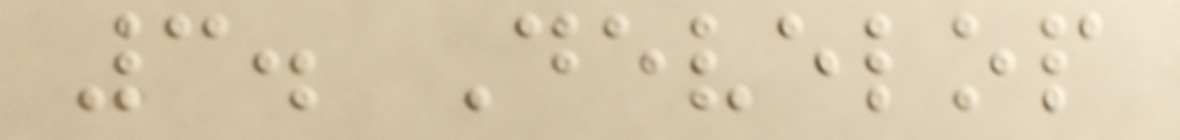3. Develop
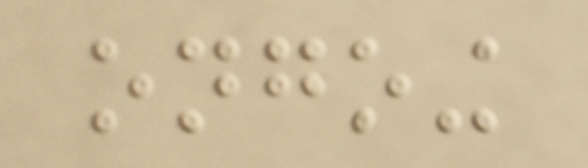ongoing
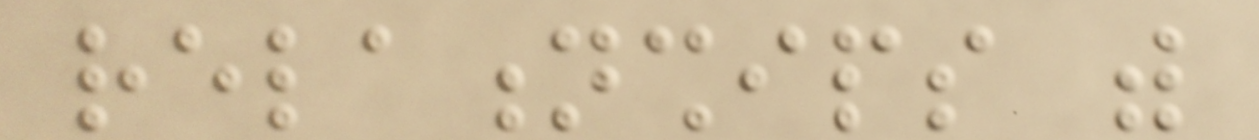relationships with
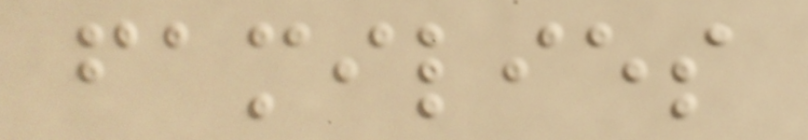families
